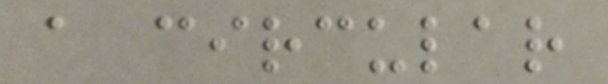a circular
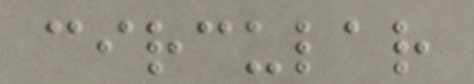circular
